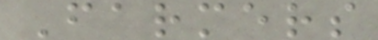Farmers
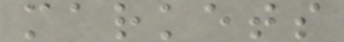markets
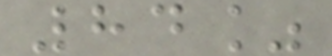84%
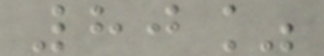80%
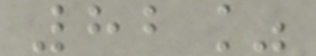82%
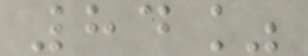84%
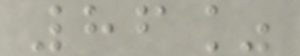86%
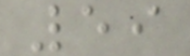59
